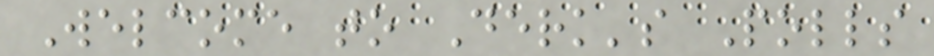Welcome to Derk's Polls
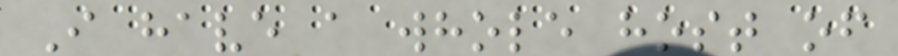I have a whole host of
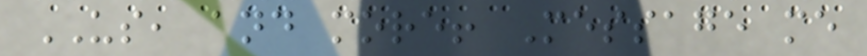US, and more! Message me
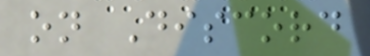on Discord
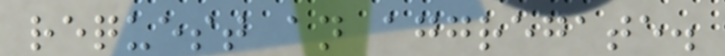request an aggregate.
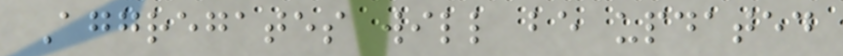Aggregates will be updated
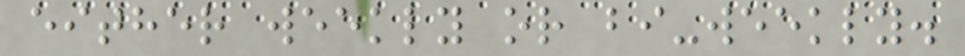either weekly or bi-weekly.
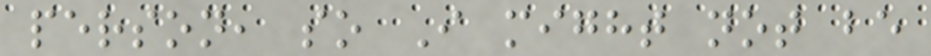person, so I might not be
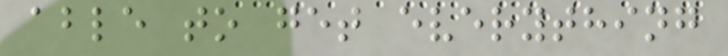able to get everything
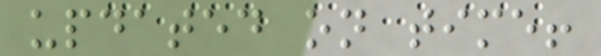updated on time!
